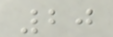20
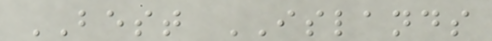BEST ISLANDS
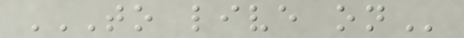TO LIVE ON
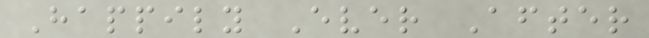Happily Ever After
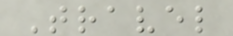Travel
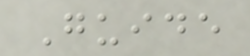Guide
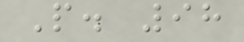P. 98
